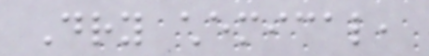Dry chemical,
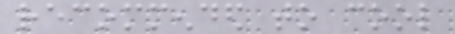recommended to cool
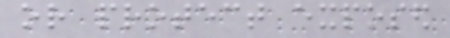or protect exposed
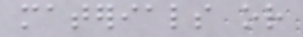materials or
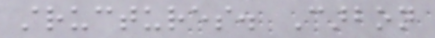structures. Carbon
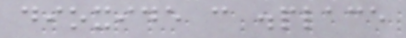dioxide can displace
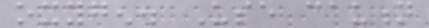oxygen. Use caution
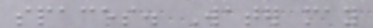spaces. Water may
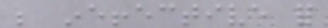be ineffective for
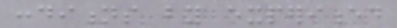conditions by experienced
